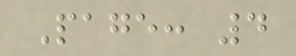Page: 4
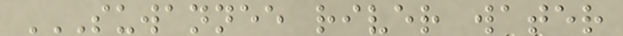SUWANNEE RIVER WATER
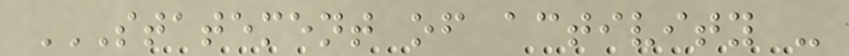STATEMENT OF ACTIVITY -
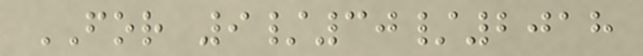FOR 9/30/2018
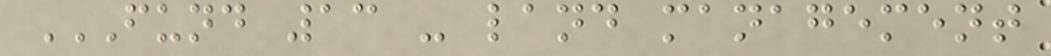FUND 13 - LAND MANAGEMENT
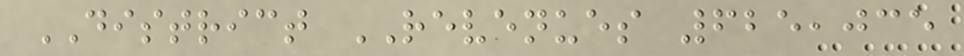DISTRICT REVENUES 625,035
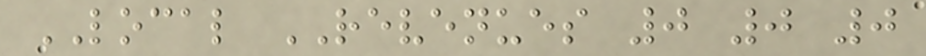LOCAL REVENUES 0 0 0
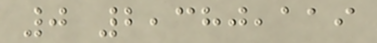0 2,380,119
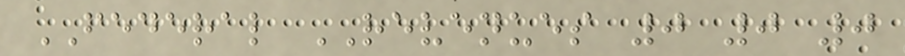FEDERAL REVENUES 0 0 0
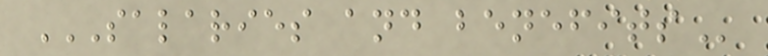SALARIES AND BENEFITS
